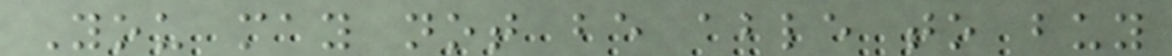You may not be able to buy
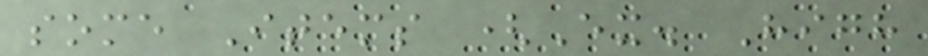some Items (Ex. High
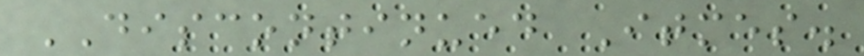DISCONTINUED Itmes.
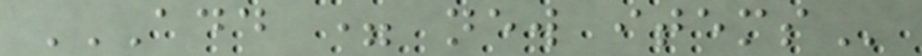ADD = NEW ITEMS
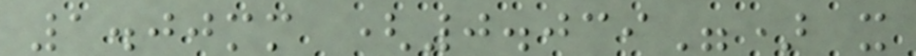1.00mm (0.039") x
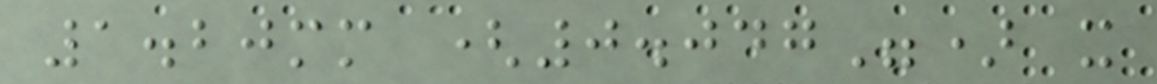1.20mm (0.047") x
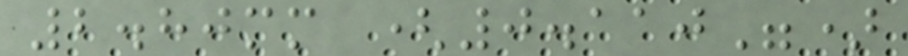2.80mm (0.110")
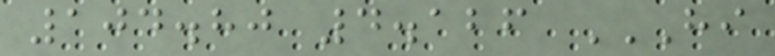104.80 4.126 HI
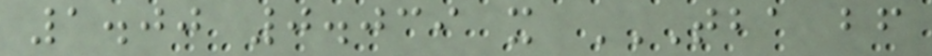1.00 0.039 x TBA BF
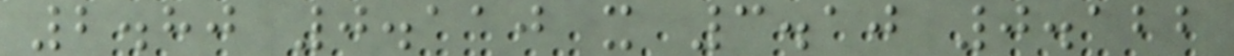2.80 0.110 x 3.10 0.122
